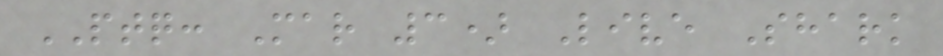PTQ: Mar 3) Live Shark
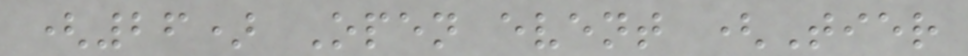(26) Open event (Tier
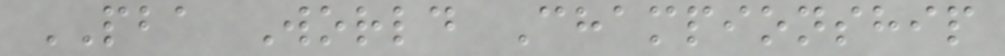PBA World Championship
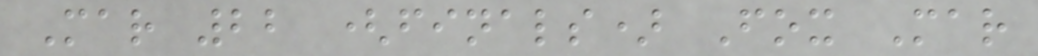Mar 22 (finals) Fox Mar
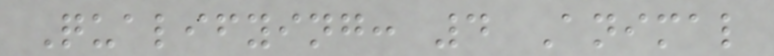Qualifying: 4 Animal
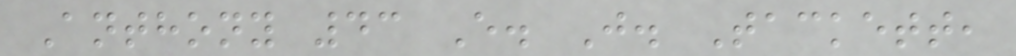Anthony 43 E. J. Tackett,
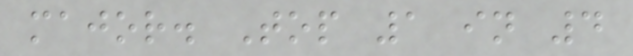major. Top 1 in 4
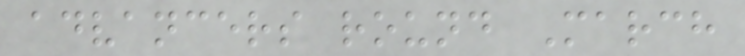advancers round March
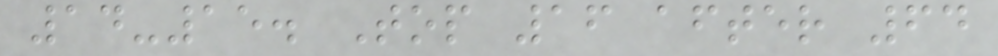14-15. Top 16 after 64
